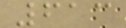613
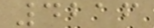4216
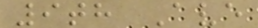9th Ave
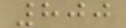800
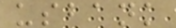usbank
